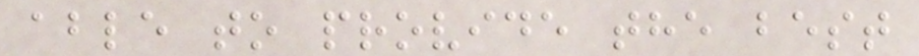able to provide the best
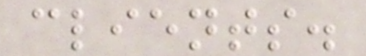clients.
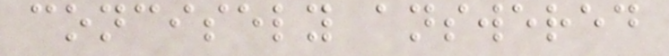concisely answered
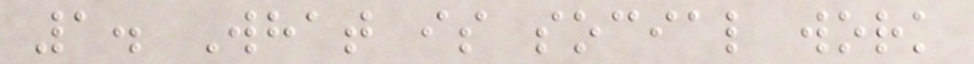1. What is social work
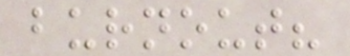burnout?
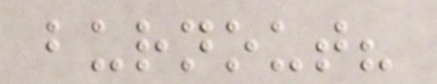burnout?
